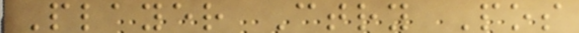Player Ctry Pos
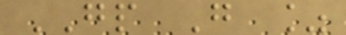GP G %
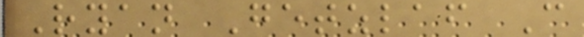Ryan Getzlaf C
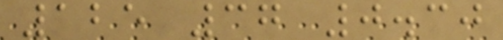125 37 0.30
